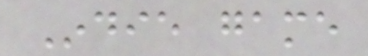Indie game
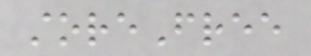storeFree
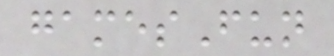gamesFun
